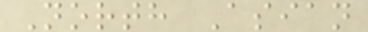North Asian
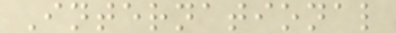International
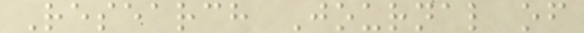Research Journal of
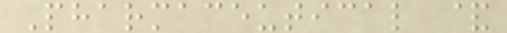Pharmaceutical &
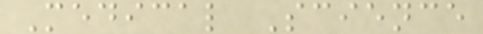Medical Science
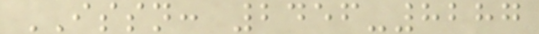ISSN: 2456-8287
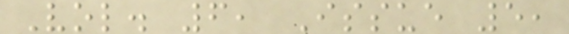Vol. 6, Issue 5,
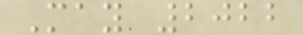May 2022
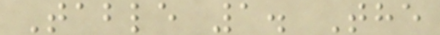Table 1. The
